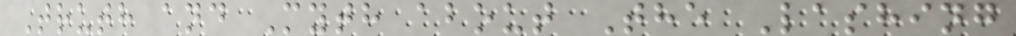Truth and Myth about The Lashing
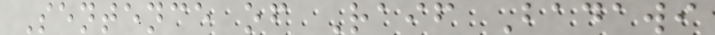Sentence of Raif Badawi
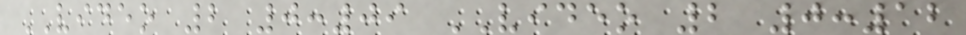VIDEO 2 0:09 VIDEO 2 0:12
